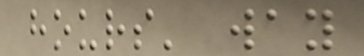hours' way
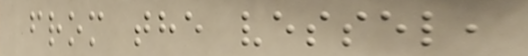from the vessel,
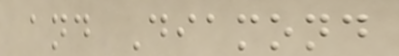and Diamond
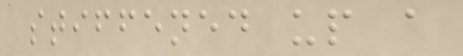stiffened up a
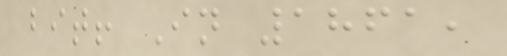bit! In 1861,
